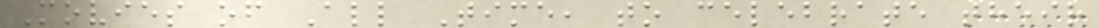Movies of All Time, to celebrate their
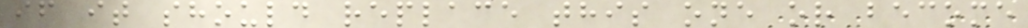if it should replace this one or become
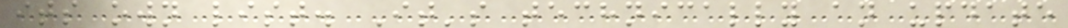its own list. It's technically an update
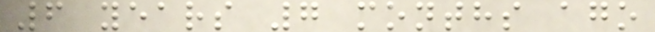6 years 7 months ago
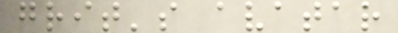grit's avatar
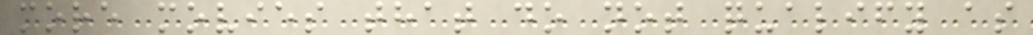more movies that do not qualify as
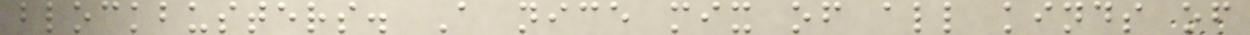blockbusters. A nice mix of all kinds of
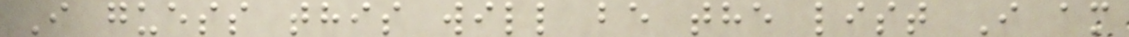I guess this will be the list I am
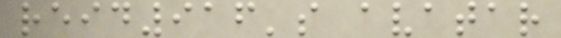reid916's avatar
